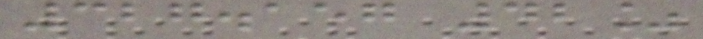327.157 42%
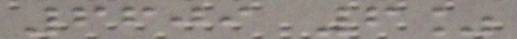6609 6%
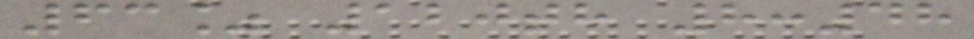63% 120th 8:48
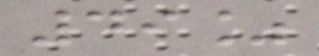49%
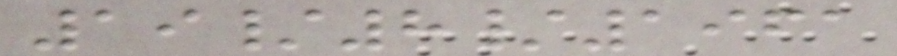19/8/1961
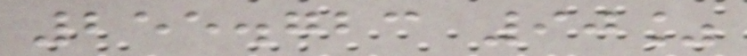255.723 90%
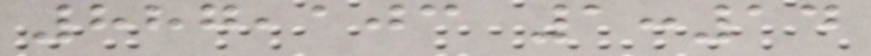887,103 1:14
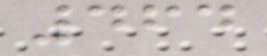464
